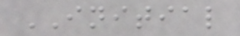INITIAL
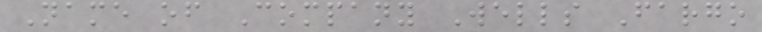Name of Company Wells Fargo
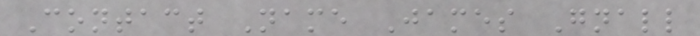Contact Name James Gnall
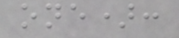one):
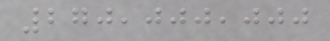270,000,000
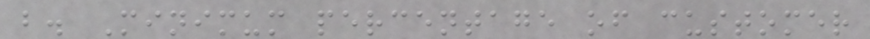b. Minimum percentage of customer
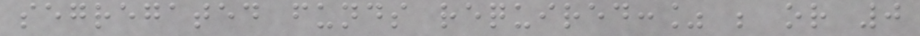segregated funds required:% ; or 0
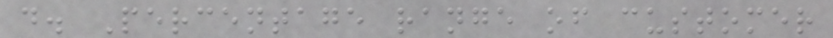d. Percentage range of customer
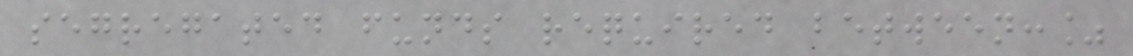segregated funds required between:%
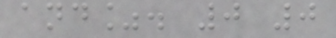and%. 0 0
